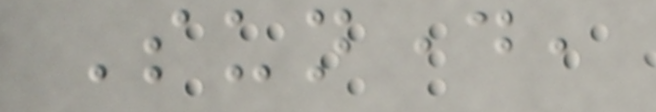Sunday,
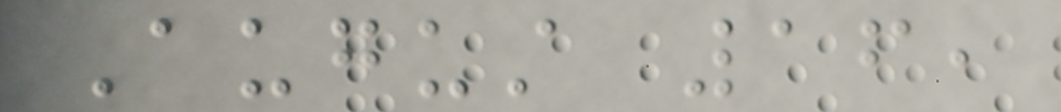August 16,
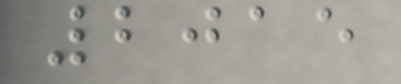2015
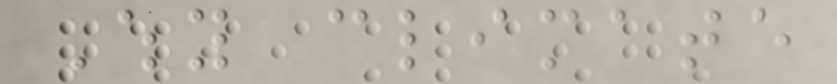Why climate
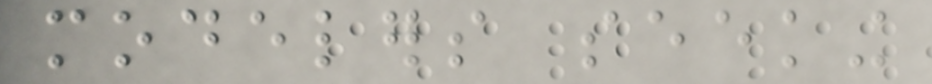modelers seeking
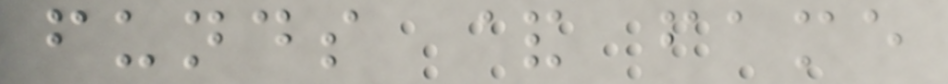funds & fame
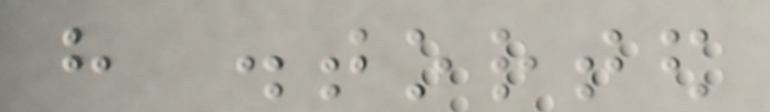have distorted
